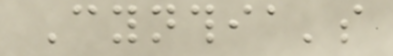Cynthia's
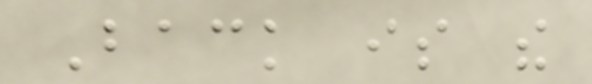Back is the
